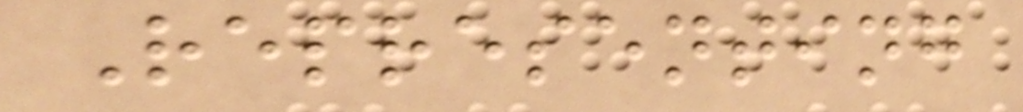Representing
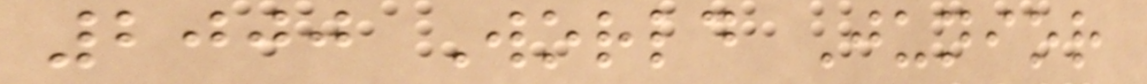2000 World Junior
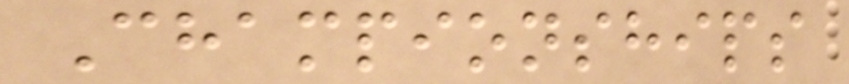Championships
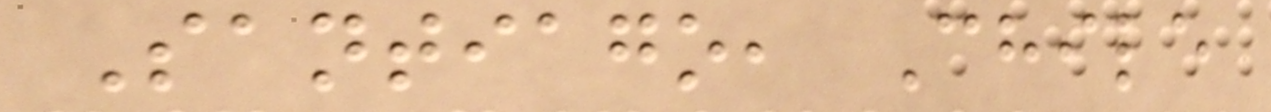Santiago, Chile
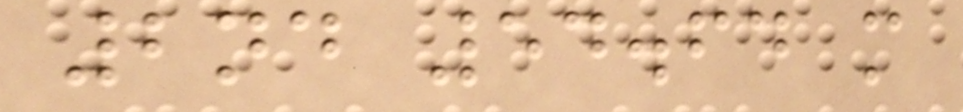2nd 54.64 m
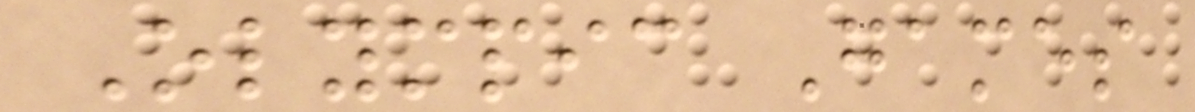Olympic Games
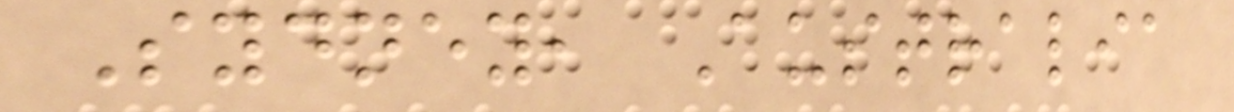Sydney, Australia
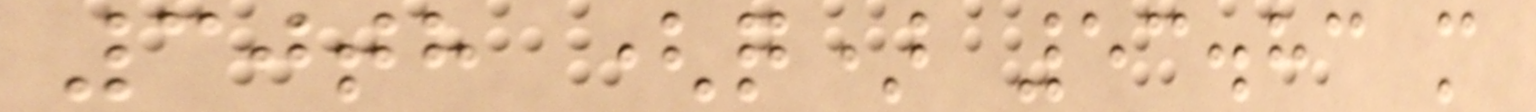30th (q) 53.83 m
